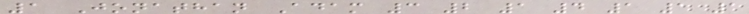1 Jonathan Adam 3 2 1 4 1 1 1
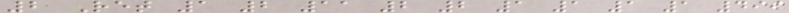2 Ret 1 2 11 2 2 1 1 1 1 499
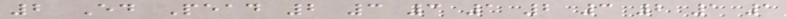2 Ed Pead 2 3 3 1 2 3 2 1 1
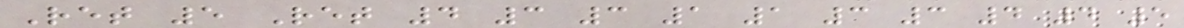Ret 5 Ret 4 3 3 1 1 3 3 4 4 5
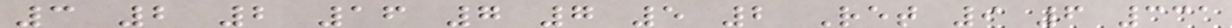3 2 2 16 7 7 5 2 Ret 9 6 331
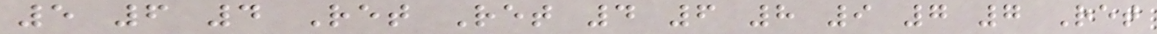5 6 4 Ret Ret 4 6 8 9 7 7 Ret
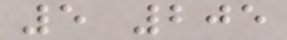5 205
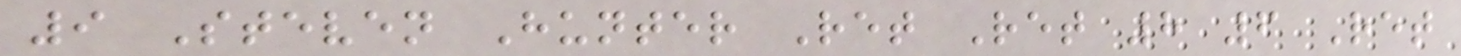9 Steven Hunter Ret Ret 8 6 Ret
